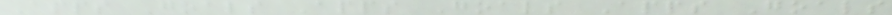Apps Goals Apps Goals Apps Goals
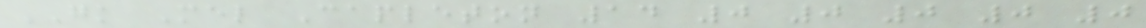GK Mel Capleton 14 0 0 0 0 0
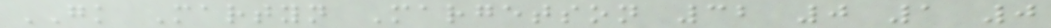GK Martyn Margetson 32 0 1 0
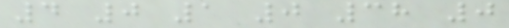4 0 1 0 38 0
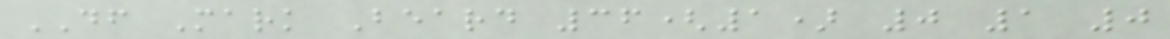DF Mark Beard 36(1) 0 1 0
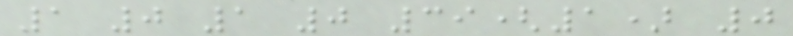1 0 1 0 39(1) 0
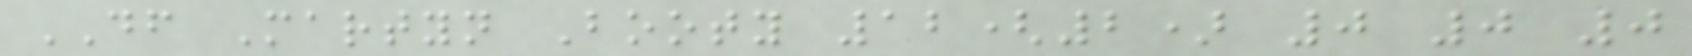DF Martyn Booty 12(2) 0 0 0
